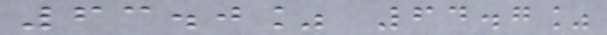63.0% 64.7%
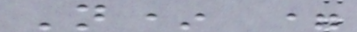N* =
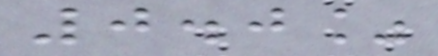0.0%
